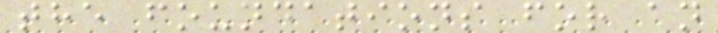the foundations for an
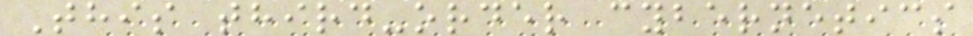This third-order cybernetics
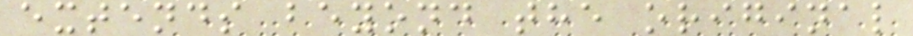extends beyond the original
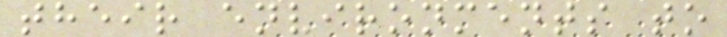their environments to
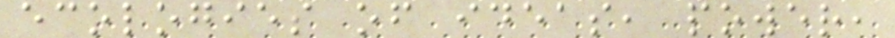ecologies of ideas, power,
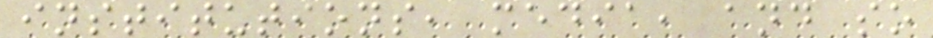institutions, media, and so
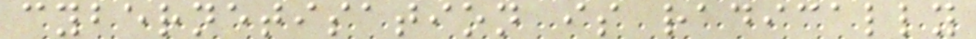cybernetisation is radically
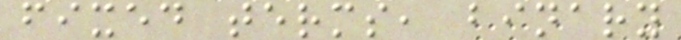fixed terms, binary
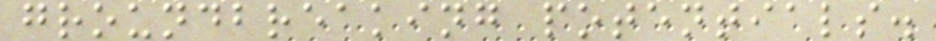groundbreaking potentials.
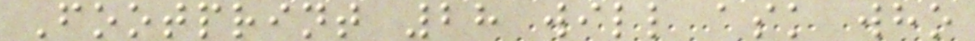Footprint 28 will ask who
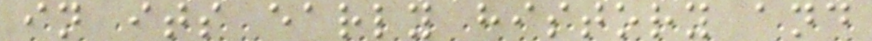in its early history and
